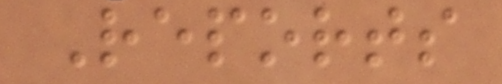Reports
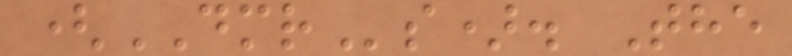(DMRs). The
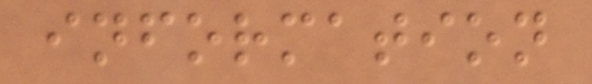information
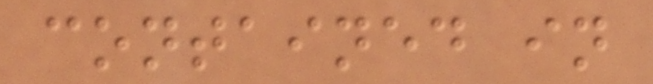contained in
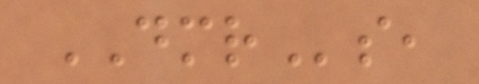DMRs,
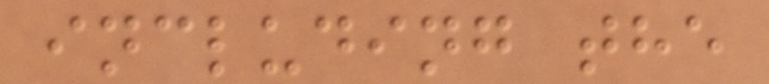including the
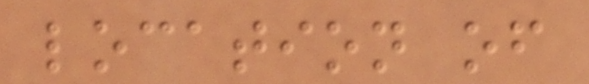location of
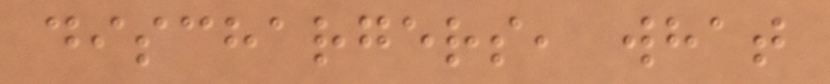dischargers, what
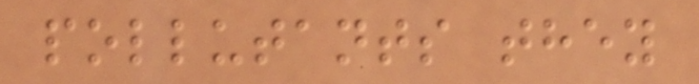pollutants they
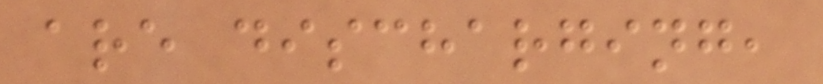are discharging,
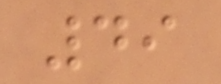49
